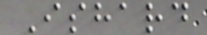Ishard
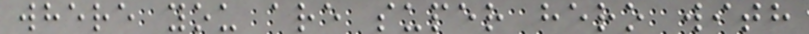where you are super hero with
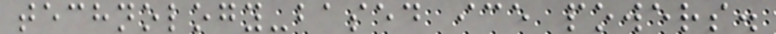technology-based ice powers.
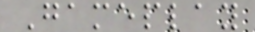Gameplay
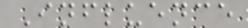Influence
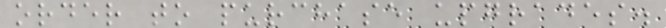order to purchase upgrades.
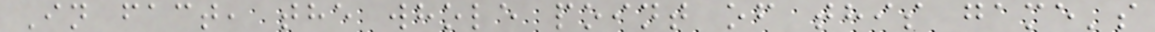In fact, the whole point of this game's
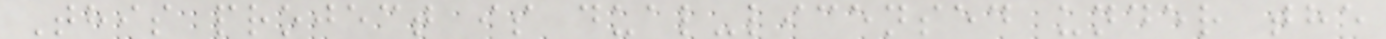This project is dual-licensed under the
